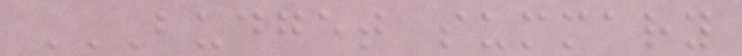BUDGET SUMMARY
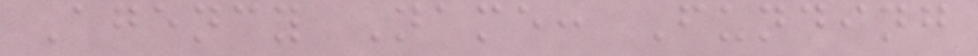Agency Name: Funding
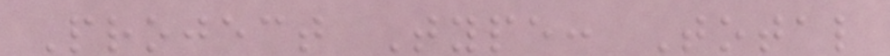Project Type: Total
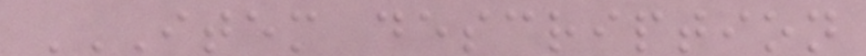ITEM DESCRIPTION
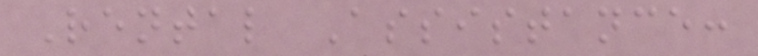Rental Assistance:
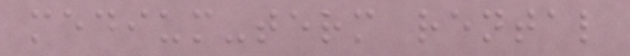medium-term rental
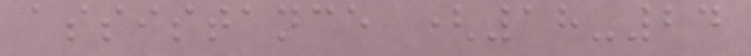assistance (18-24
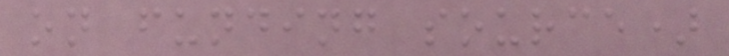on funding source)
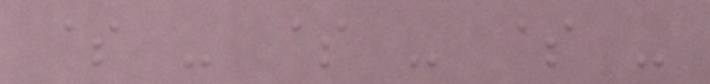$ - $ - $ -
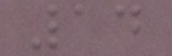14
